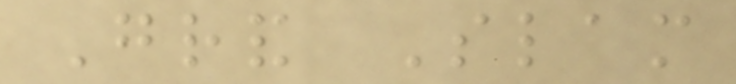Grand Slam
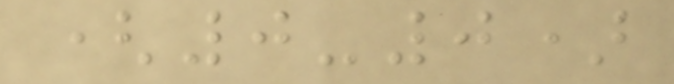(0-0)
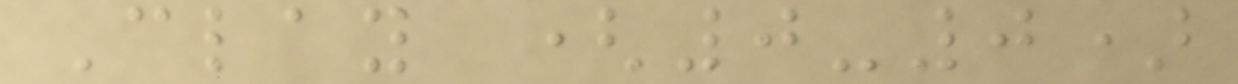Clay (0-0)
